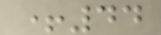+44
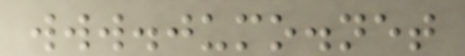www.jumo.net
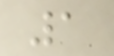1
